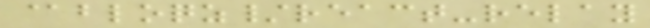@bloqz/react-relay
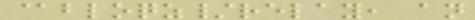@bloqz/relay, an
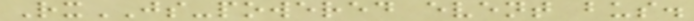RxJS-powered event bus.
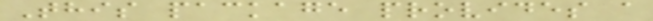This package provides a
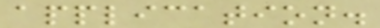application.
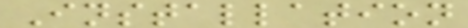Installation
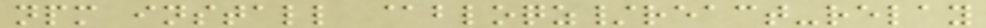npm install @bloqz/react-relay
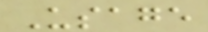Usage
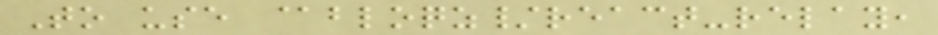To use @bloqz/react-relay,
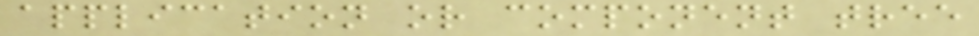application or component tree
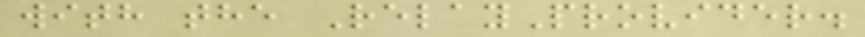with the RelayProvider.
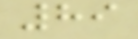89
